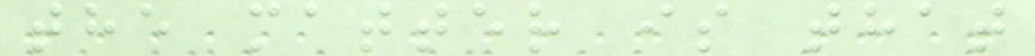the matter is that
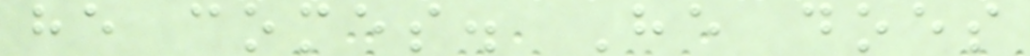he comes. He does
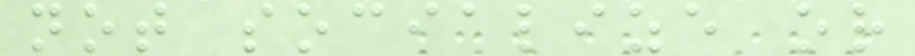not socialize or
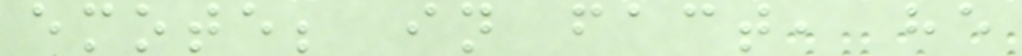emote; in fact, he
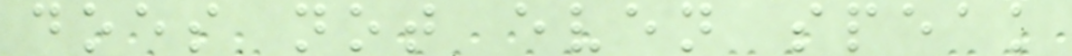does not even speak
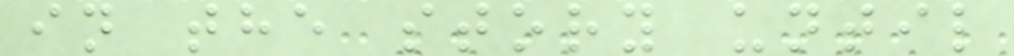in the story until
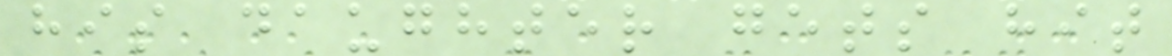his daughter gets hit
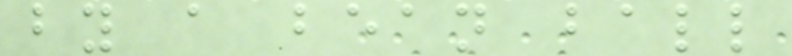by a bean ball
